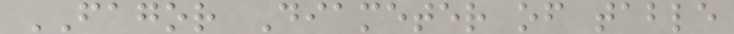FAGOR Diameter of table
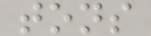tons
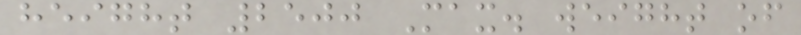height 2500 Max. weight of
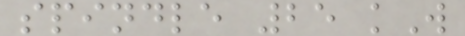spindle 25 kW
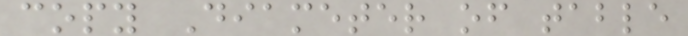copy Diameter of table
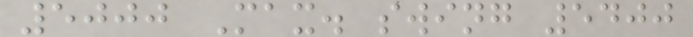5000 Max. swing 5400
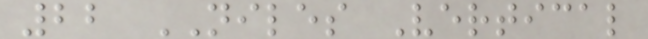22 NILES Vertical
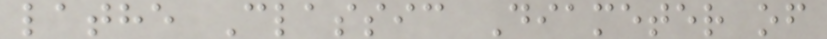lathe Classic Diameter of
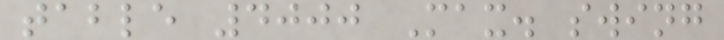table 4000 Max. swing
